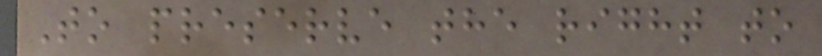To preserve the right to
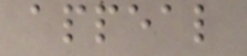appeal
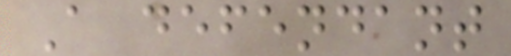A defendant
